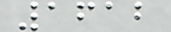1612
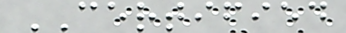CERTIFIED
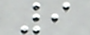9
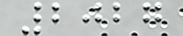2027
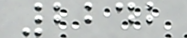2242
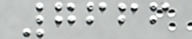7666
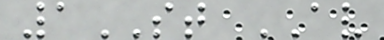1ST AV
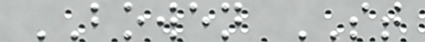BOWEN ST
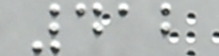412
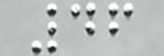46
